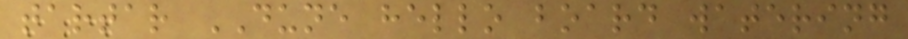tartar DUNE hello board watering
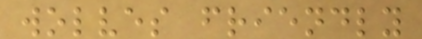wolves friendly
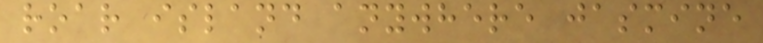roar island anywhere jasmine
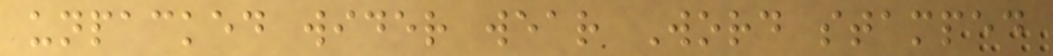unpacked wider wear Word stamped
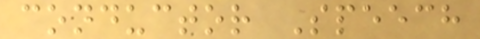conductor Speech
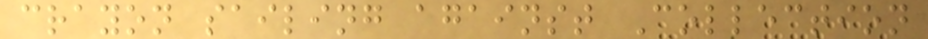crayon sailing against Collection
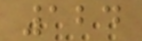124
